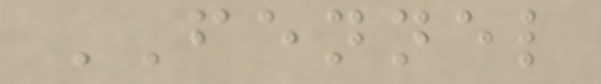FENNEL
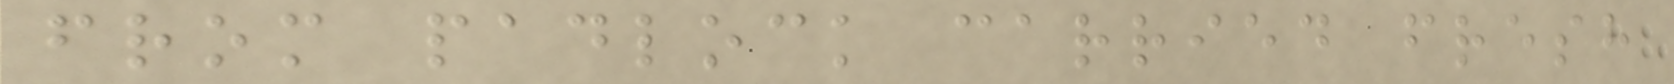from padlock carried fresh
